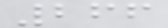266
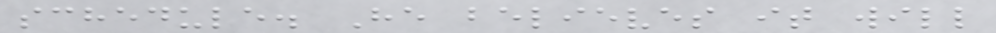schedule. He believes it will
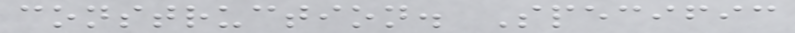construction. Specific
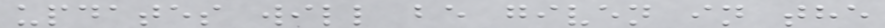updates will be given in the
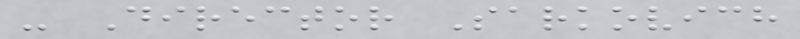- Director Sarkovich
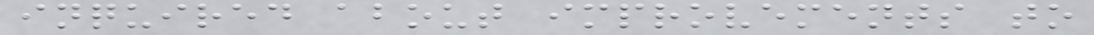inquired about improvements to
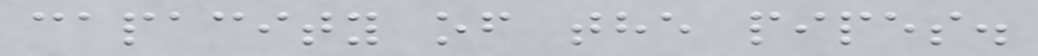capacity of the pipes.
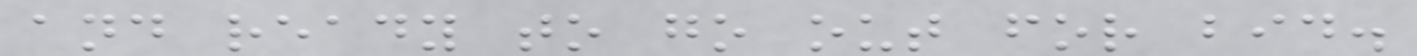and ready to go out for bid.
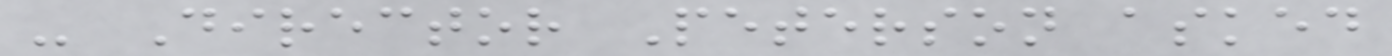- Director Peterson asked
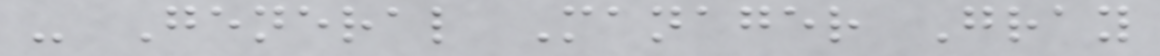- General Manager Gray
